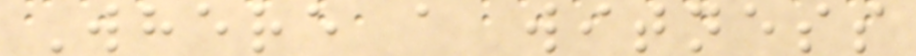Where a witness
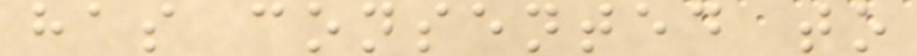has consented to
